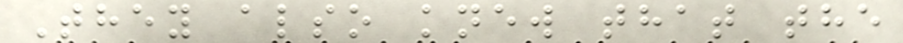They also knew that the
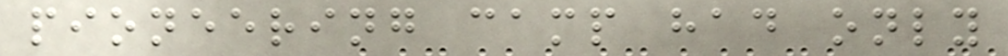pioneering camp had only
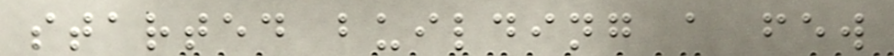started building a few
